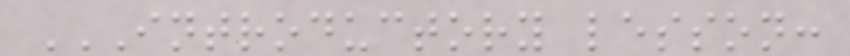INTRODUCTORY LESSON:
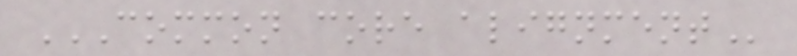COMMON CORE ALIGNMENT
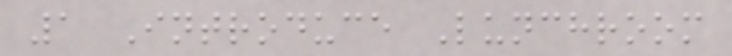1 Introduce Lunchroom
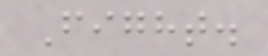Fight.
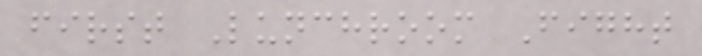first Lunchroom Fight
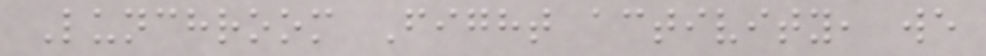Lunchroom Fight activity, we
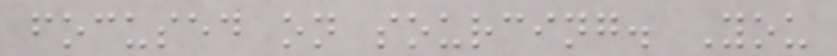focused on sourcing. You
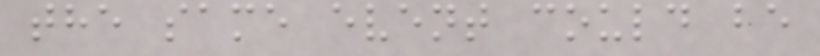the same event could be
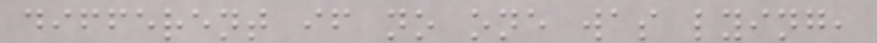different if no one was lying,
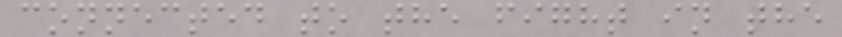connected to the fight in the
